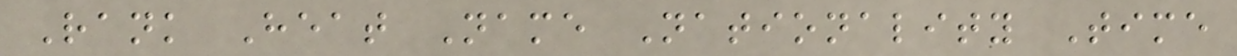Rank Heat Name Nationality Time
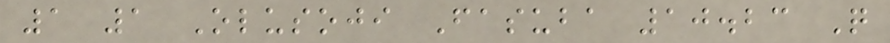1 1 Olusoji Fasuba 10.23 Q
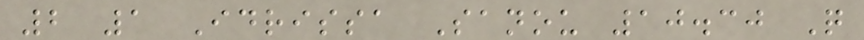2 1 Idrissa Sanou 10.30 Q
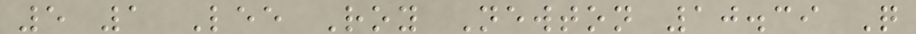5 1 Lee Roy Newton 10.39 Q
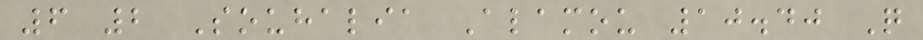6 2 Souhalia Alamou 10.40 Q
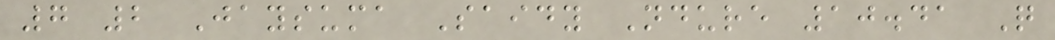7 2 Jaysuma Saidy Ndure 10.41 Q
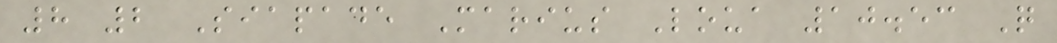8 2 Siapade Marius Loua 10.53 Q
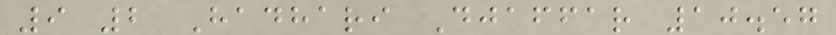9 2 Hadhari Djaffar 10.57
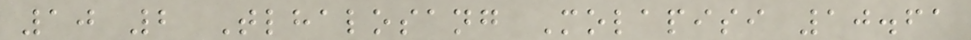10 2 Tlhalosang Molapisi 10.61
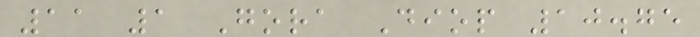11 1 Gora Diop 10.75
